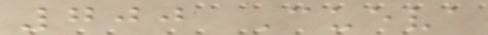700 Cueva
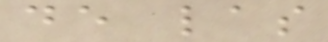de las
